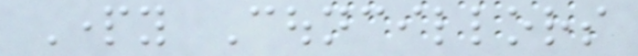Party Councillors
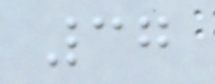37
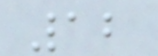12
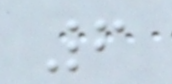6
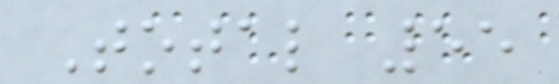Total 55
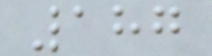187
